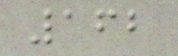162
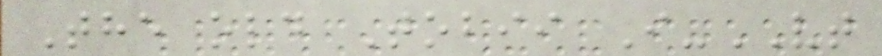The old Tobii I-VT
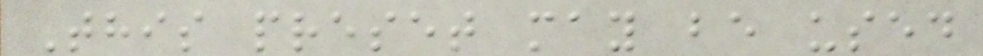This preset may be used
